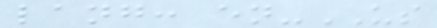lang: en-US
